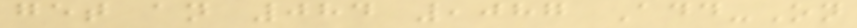get an 084 ,087 Add-On
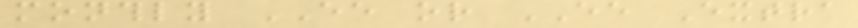monthly EE or EE Extra
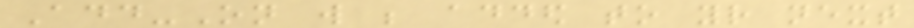Add-On will be added to your next
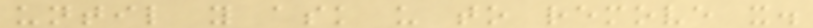until you ask us to remove it.
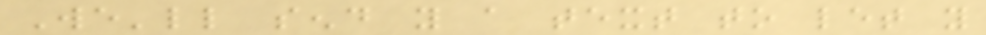We'll send you a text to let you
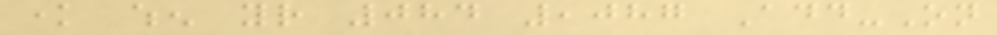know when your 084 ,087 Add-On
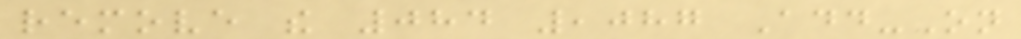remove the 084 ,087 Add-On
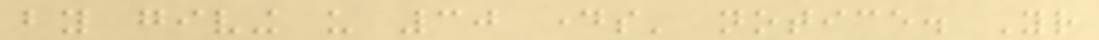by giving us 30 days' notice. Your
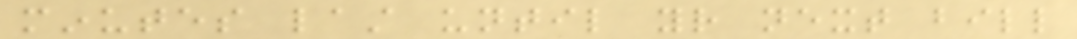minutes last until your next bill
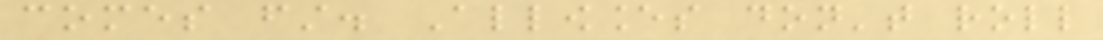comes first. Allowances don't roll
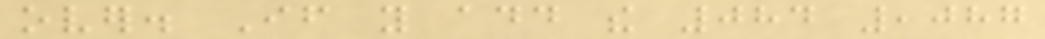over. If you add the 084 ,087
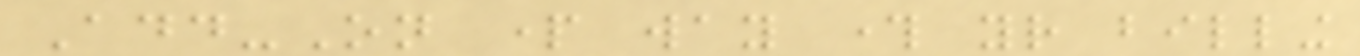Add-On part way through your billing
